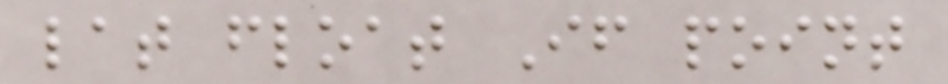lat float If point
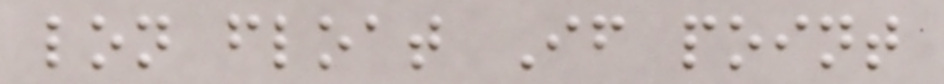lon float If point
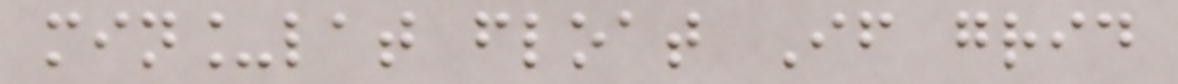min_lat float If grid
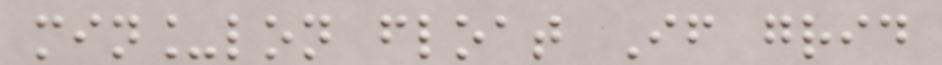min_lon float If grid
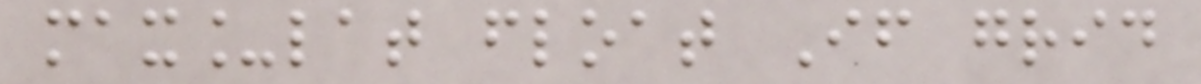max_lat float If grid
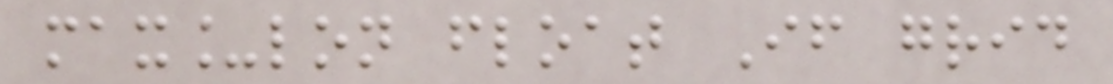max_lon float If grid
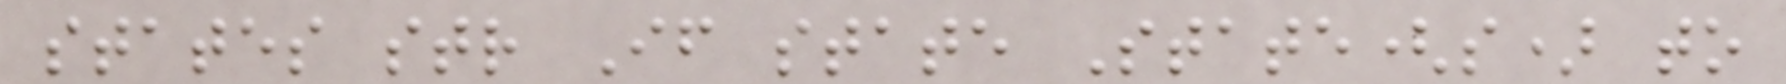states str If state State(s) to
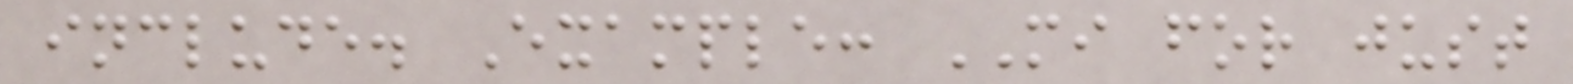include. Example: MI for just
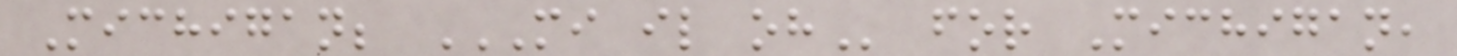Michigan; MI IL OH for Michigan,
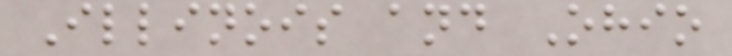Illinois and Ohio
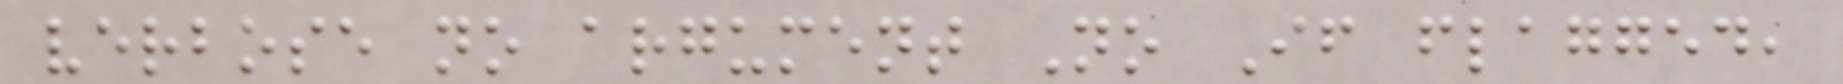verbose no argument No If flagged,
